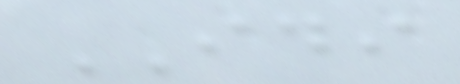IDI
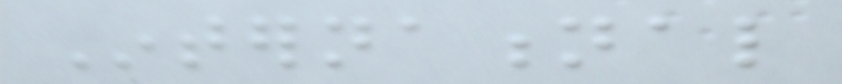International
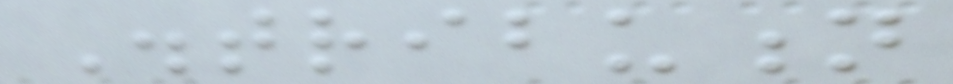Distribution
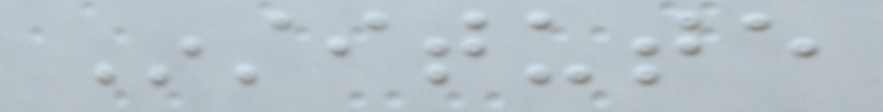Institute
